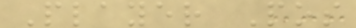Player Pos
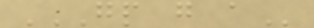GP G A
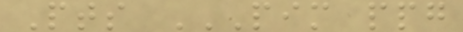Pts PIM PPG
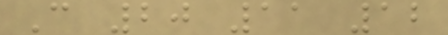C 20 11 12
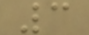3
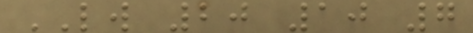LW 20 10 7
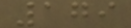179
